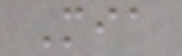Mia
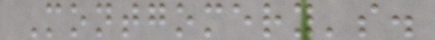Montgomery's.
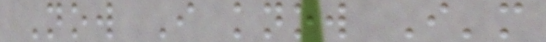Now I know I'm
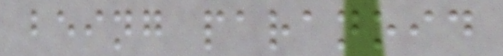being paranoid
